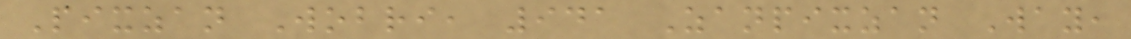Pixzan Wobri, 941 Zanpixzan Way,
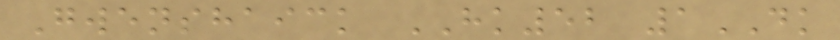Gwenshaick HK52 1DK
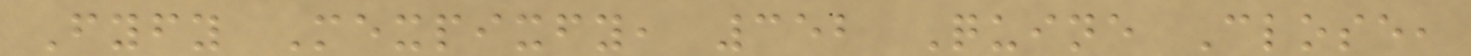Fyfy Mexpixfy, 352 Quine Close,
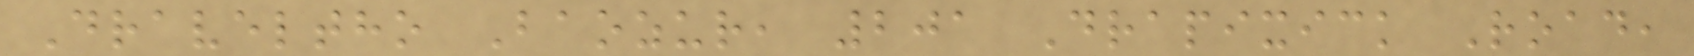Draveltho Baozur, 201 Drapixick Road,
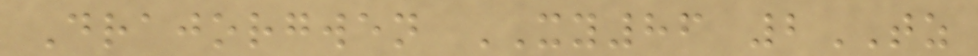Drajorgwen XY86 2TZ
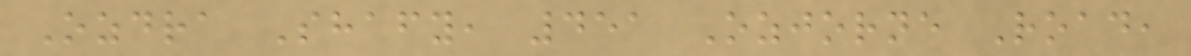Ozdra Shafy, 451 Ozjorne Road,
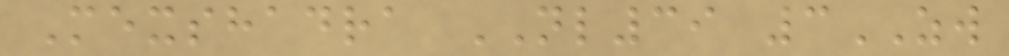Mexshadra NL39 3ZW
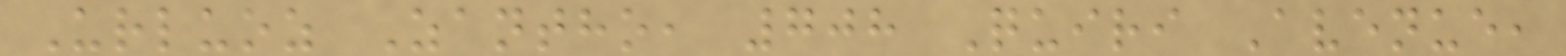Urluoz Zantho, 708 Quiri Avenue,
